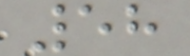58
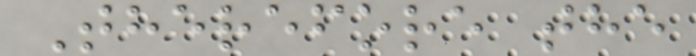Therefore the
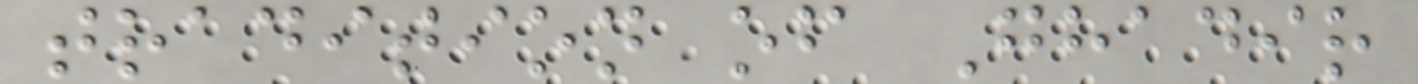tradition of Ghadir
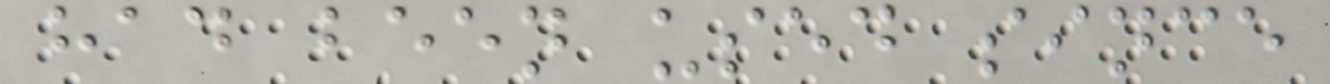had been used since
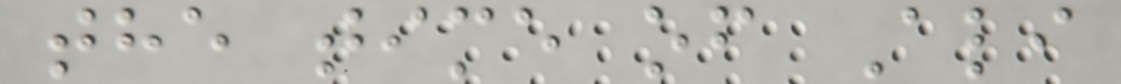the time of Ali
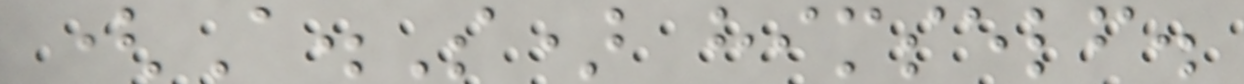(A.S) himself.
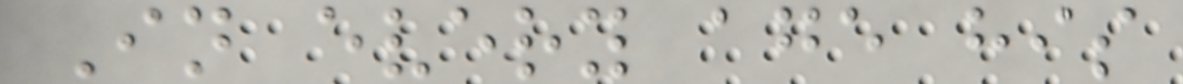In every age his
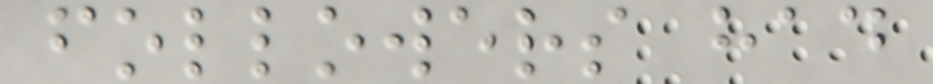followers had
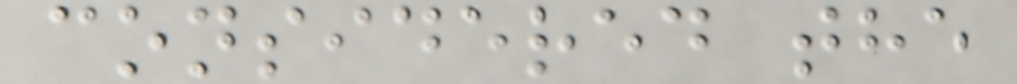considered the
